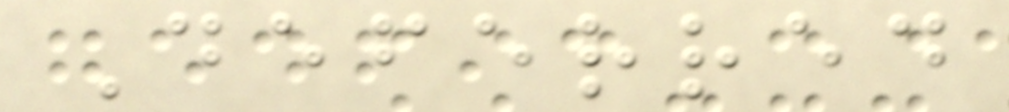Deferred
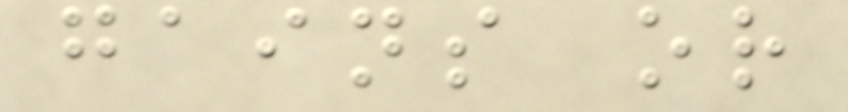gains or
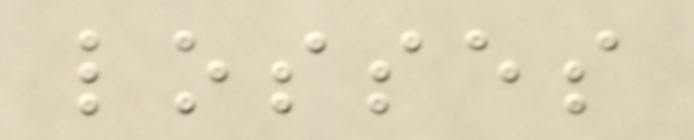losses
